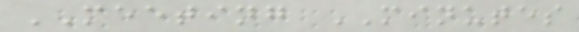MEETING MINUTES
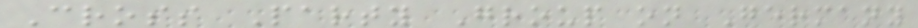Cross Party Group on Germany
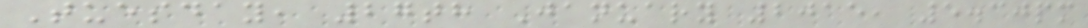Tuesday, 27th January 2015, 5.30pm
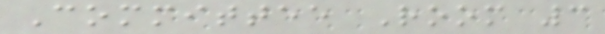Committee Room 3
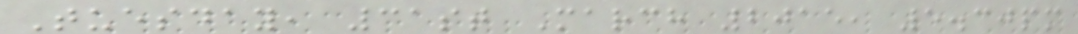Tuesday, 31st March 2015, 5.30pm
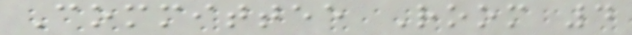Committee Room 4
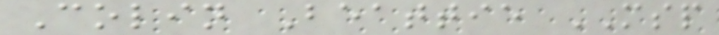Colin Beattie MSP
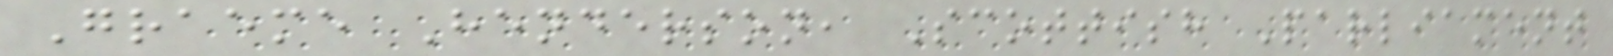Graeme Henderson, Scottish Parliament
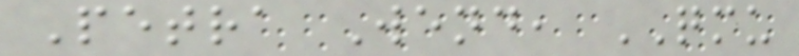Petra Wend, QMU
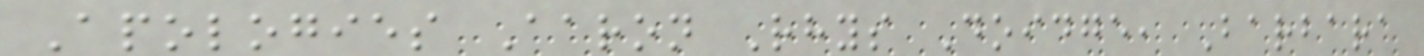Apologies Aaron Rhys Doidge, Barbara
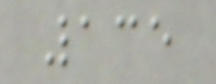135
